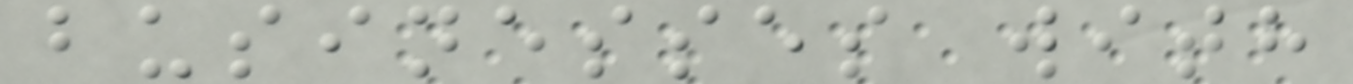businesses with
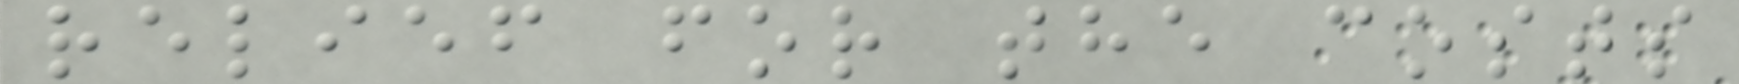relief for the costs
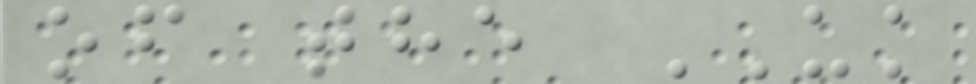of the UK
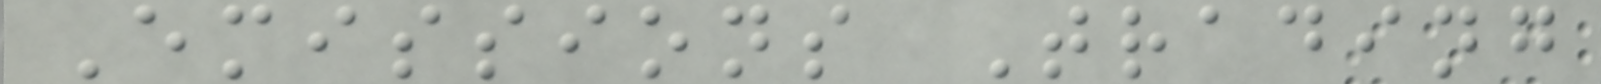Emissions Trading
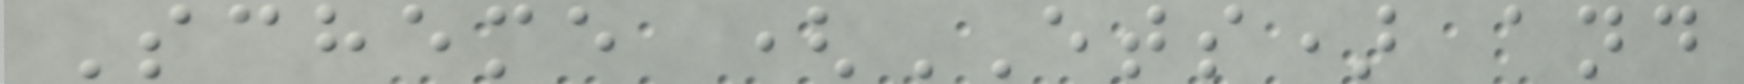Scheme (ETS) and
